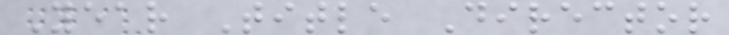Year Title Director
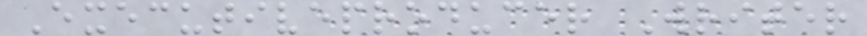Executiveproducer Writer
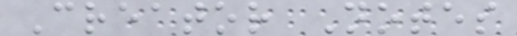Creator Notes
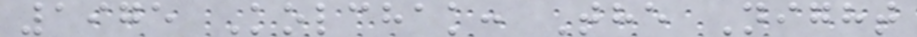1975 Kolchak: The Night
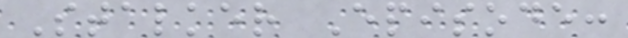Stalker Episode:
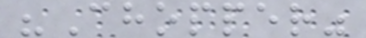"Chopper"
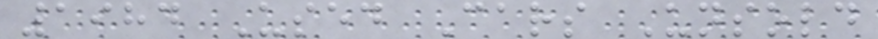1984 Used Cars Unsold
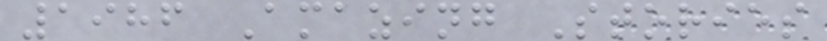1986 Amazing Stories
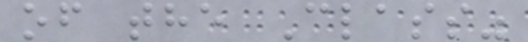of the Class"
